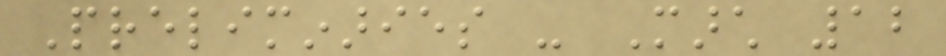Preliminaries - March 12
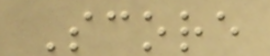Score
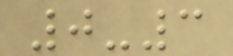0-3
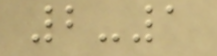2-1
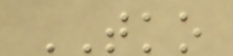TKO
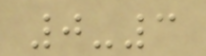0-3
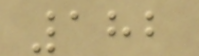182
